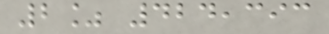2% 424,393
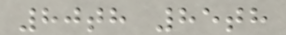80th 85th
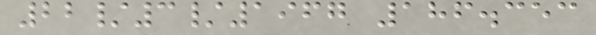22/3/1967 186.353
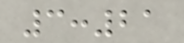3:21
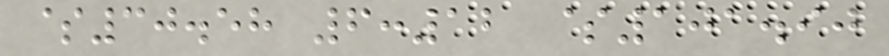$30.58 6:12 $101.90
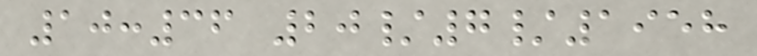10:36 20/7/1958
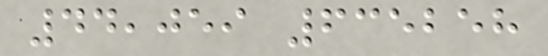44,059 635258
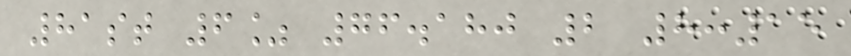81st 6% 76.180 2 8:15
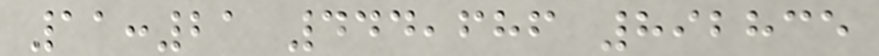11:21 444,686 892835
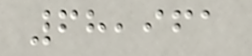68,961
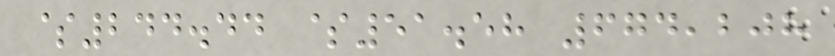$244.44 $51.58 674,208
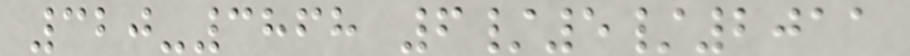320-3868 6/5/2011
